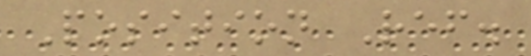Position Ref.
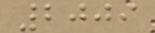2009
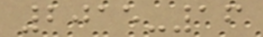2015-16
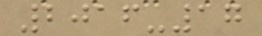2016-17
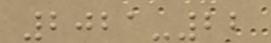2021-22
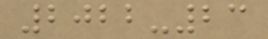2022-23
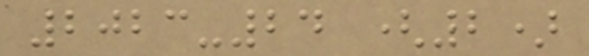2023-24 (2)
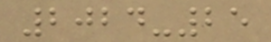2024-25
